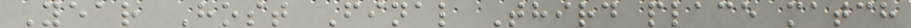Year Host Final Third place match
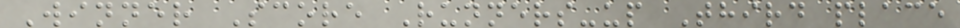Winner Score Runners-up Third place
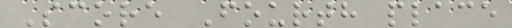Score Fourth place
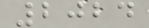2024
